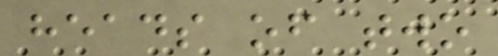heads of two
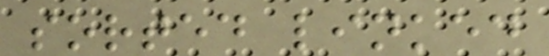sorted linked
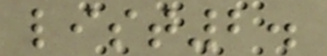list2.
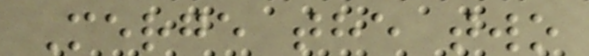Merge the two
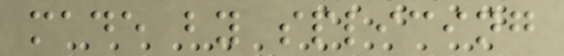made by splicing
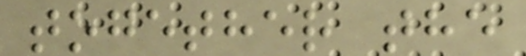together the
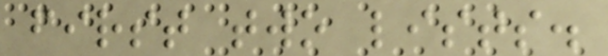first two lists.
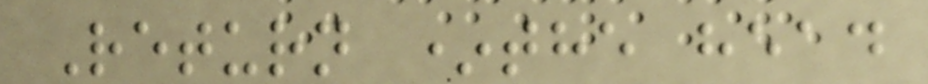Return *the head
